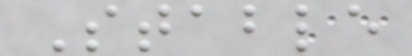Stable
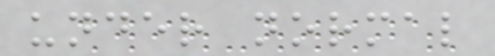under normal
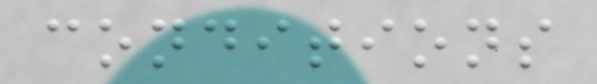conditions
